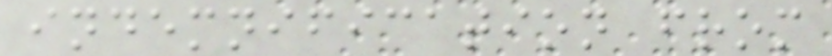indemnification from
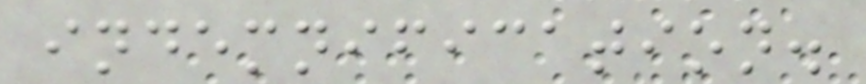indemnification.
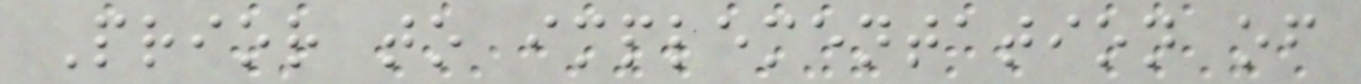Prior to implementation of
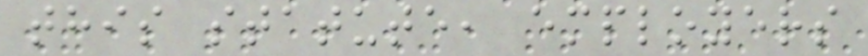this statute, employers
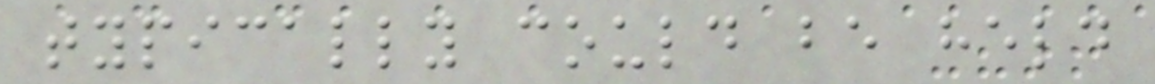typically could be held
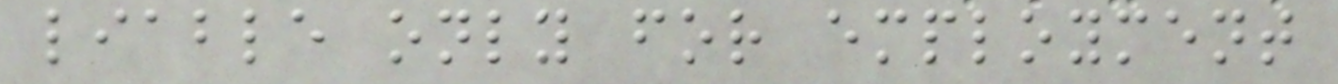liable only for employment
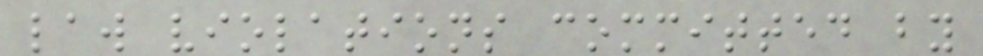law violations committed by
